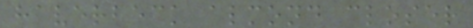haverbeck almond closer
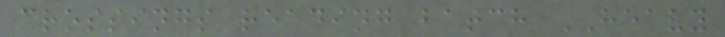crossings reading batch HEAVY
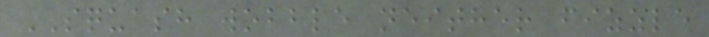SQUASH wobble neither fizzle
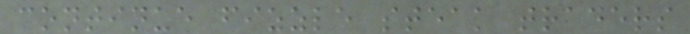continue fizzle steak traders
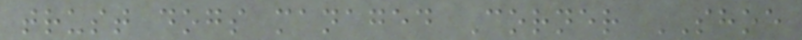trust dogs managed Corner SHOE
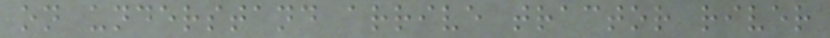on understand arrive tractor river
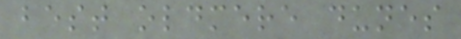best oldmere dunes
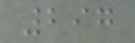297
